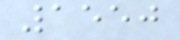1550
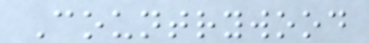Countrywood
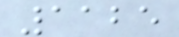1125
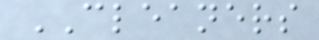CLEANERS
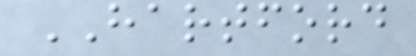HARTFORD
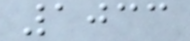1033
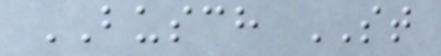BUSCH ST
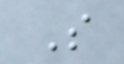S
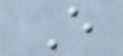E
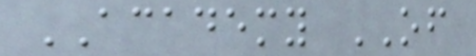ACADEMY OF
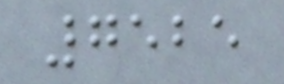7525
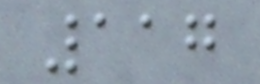117
